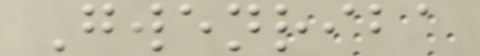Gwenriba
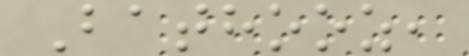Bathooz,
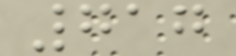717
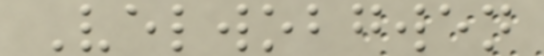Velwobgwen
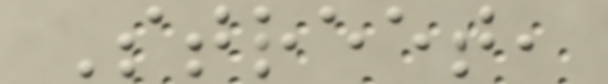Street,
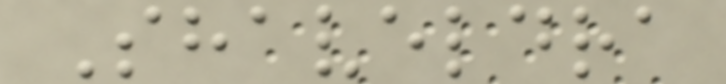Shaveldra
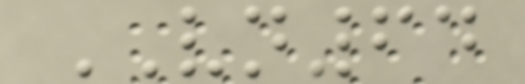VN64
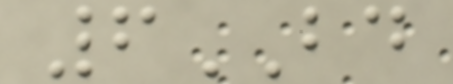6BD
